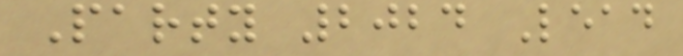Party 2024 Lead
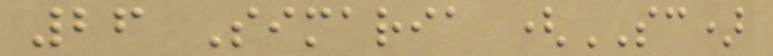26 Simaria (SC)
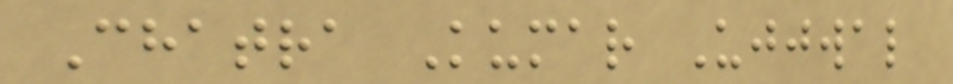Chatra Kumar Ujjwal
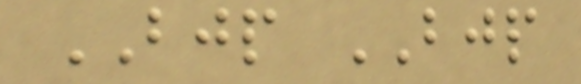BJP BJP
